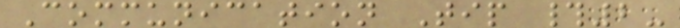Communication Tip #2-
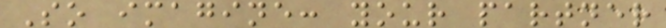So imagine: your partner
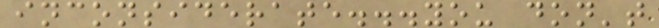inconsiderate...you don't
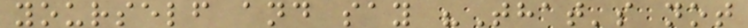yourself and say "That's not
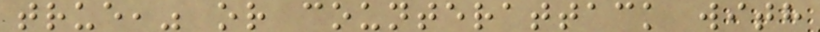true," or counterattack with
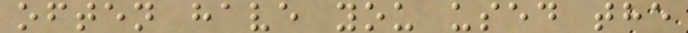often have you used the
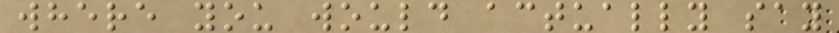where you would actually say
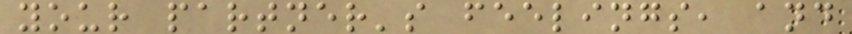your partner's feelings, and
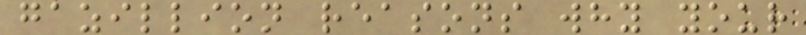gazillion reasons why your
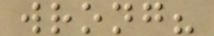wrong?
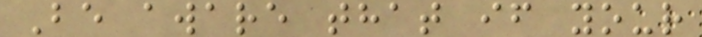Be aware that if your
